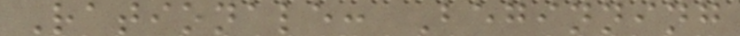Rationale: Beginning
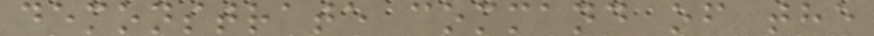demonstrate command of the
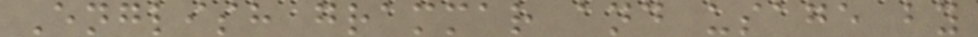English grammar and usage by
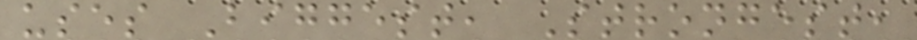uses Biggest, Strongest,
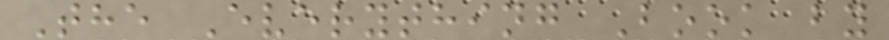The Everything Book by
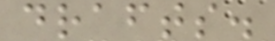drafts.
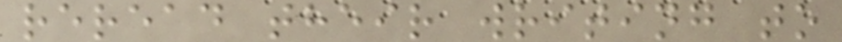reread their writing to
